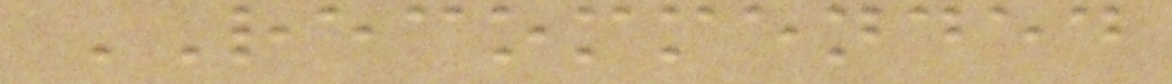RECOMMENDED
